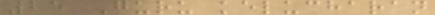25 Guru kelucharan
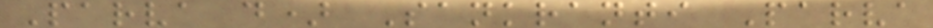Parva d) Sankranti Parva
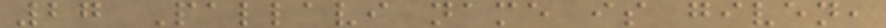27 Pallavi name is given,
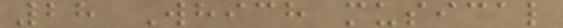28 Which musical
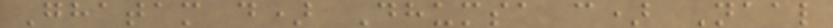Ghatam d) Dhumsa c) Naal
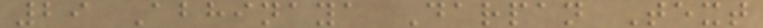29 Abhinaya Darpan Text
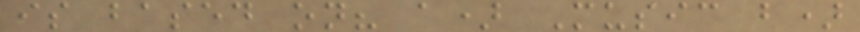is based on? a) Music b)
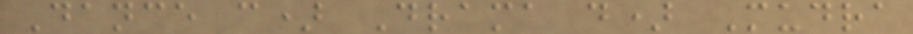Dance c) Drama d) Mudra
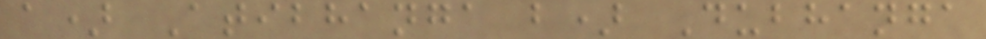a) Atibhanga b) Dubhanga
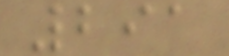291
